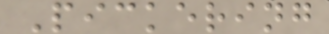Pickering
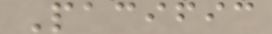Pacific
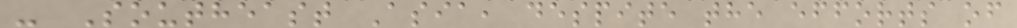- Southeast Asia, despite the efforts of
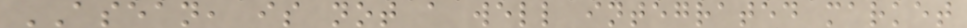ASEAN, is not a well integrated market
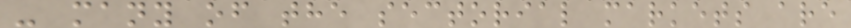- many of the sectorial markets are
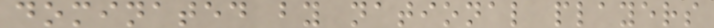dominated by national players
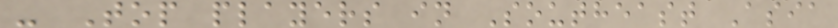- Top players in Southeast Asia
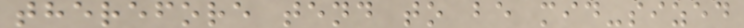therefore tend to be mid-sized
